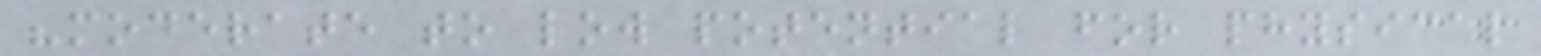"moderate to low potential for physical
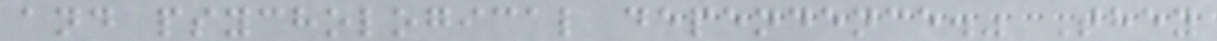and psychological dependence." They
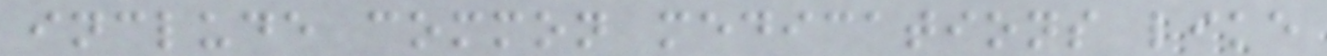include common medications like
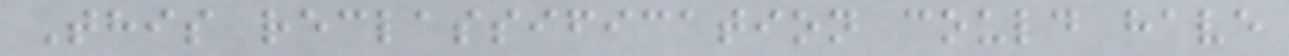This reclassification could have
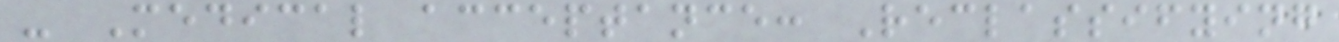- Medical acceptance: Reclassifying
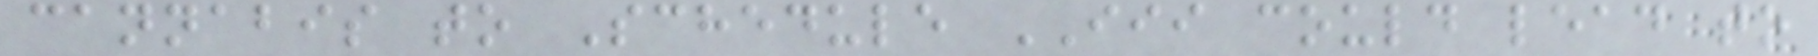cannabis to Schedule III could lead to
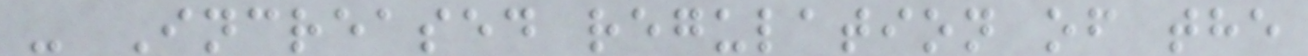- Increased regulation of the
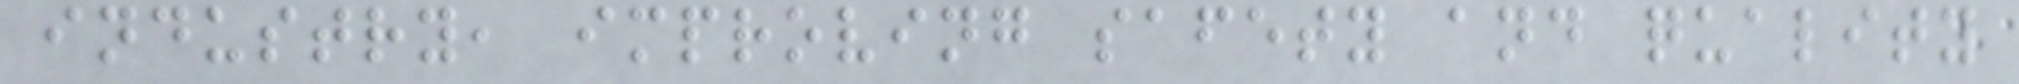industry, improving safety and quality
